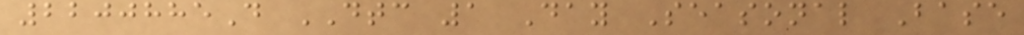2200885D DTC 1 Day Seasonal Base
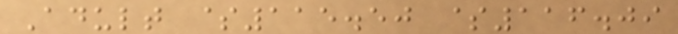Adult $115.50 $116.09
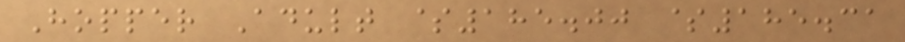Hopper Adult $185.00 $185.31
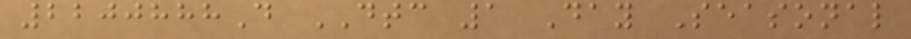2200888D DTC 1 Day Seasonal
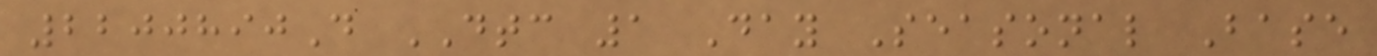2200890D DTC 1 Day Seasonal Base
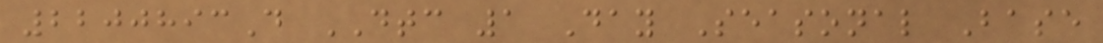2200893D DTC 1 Day Seasonal Base
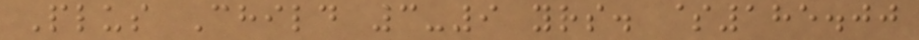Plus Child 3-9 yrs. $185.00
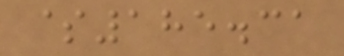$185.31
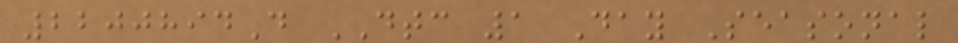2200894D DTC 1 Day Seasonal
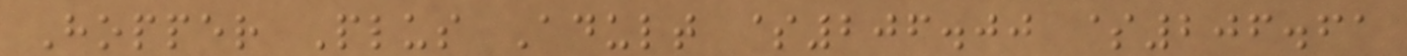Hopper Plus Adult $206.00 $206.61
